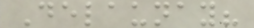Delaunay?
